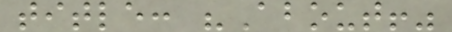title: "About!"
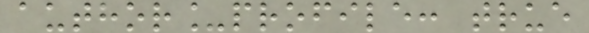author_profile: true
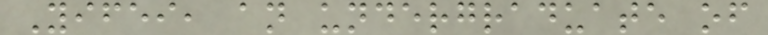Yifei, an undergraduate of
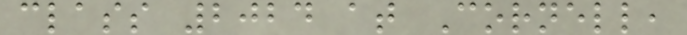class 2024 at Cornell,
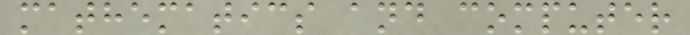mathematics and computer
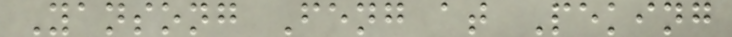Yansong Feng at Peking
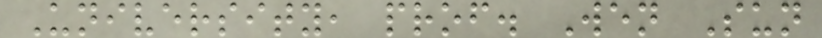University, prof. Wen Sun
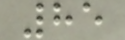85
